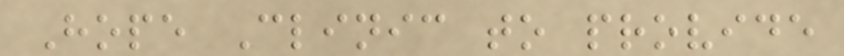Hope Clinic to provide
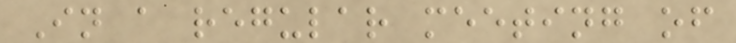In a regular meeting of
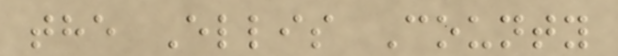the Ellis County
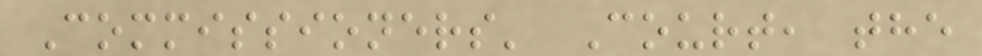Commissioners' Court, the
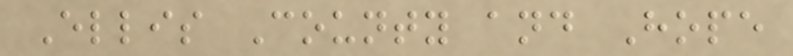Ellis County and Hope
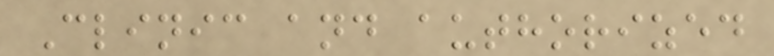Clinic and authorized
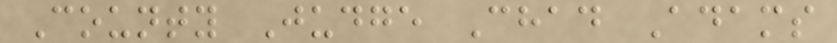County Judge Chad Adams
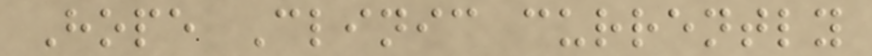Hope Clinic currently
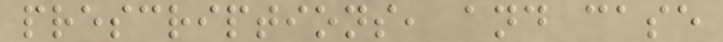prescriptions, and case
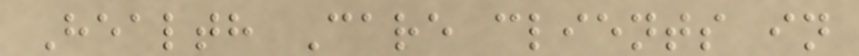Health Care clients in
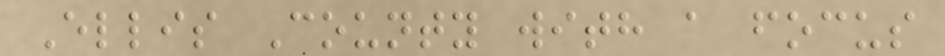Ellis County with a focus
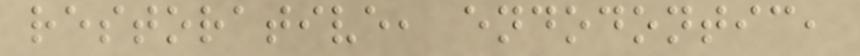restorative, endodontic,
